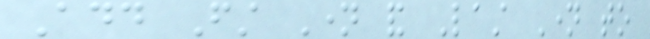Add First Name and Last Name to
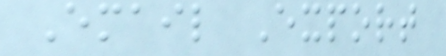Email Export
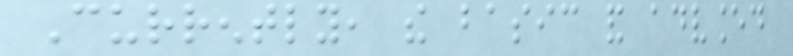Currently, the basic and advanced
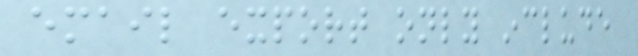email export only include
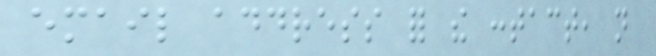email address for the contact, not
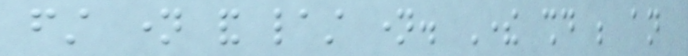first name and last name. There should be an
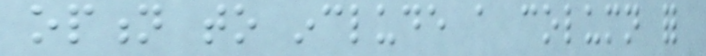option to include a column for
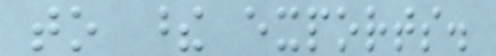to these exports.
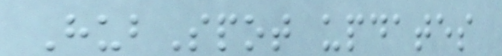HubSpot updates
